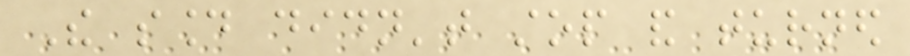The sound didn't stop and turned
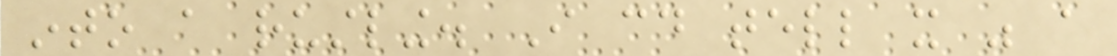into a rustling. I could tell it was a
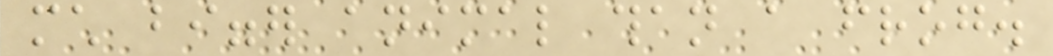much bigger animal than a frog.
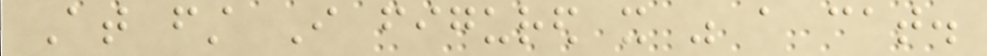At first I figured it was a cat.
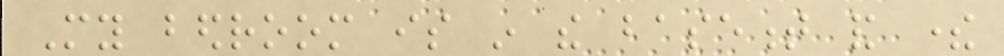My bedroom is in the basement and there
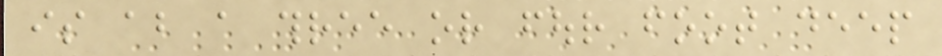is about a three or four foot deep
